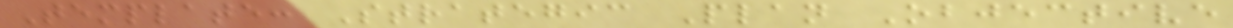Template: Strategic Plan Objective
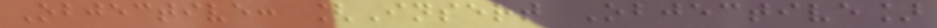Objective: [Insert Objective]
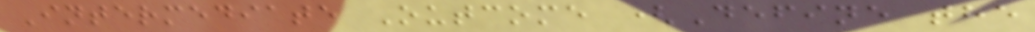Intermediate Outcome (Define the
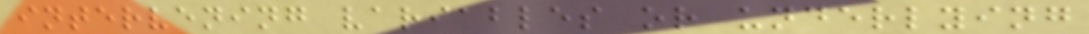intervening variables or underlying
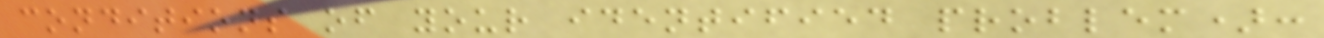conditions of your identified problem):
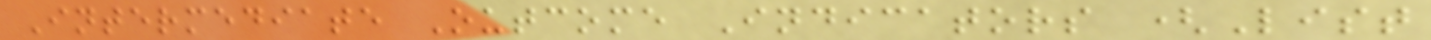Intermediate Outcome Indicators (List
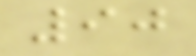90
